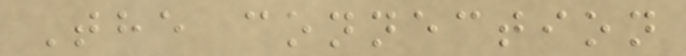The connection
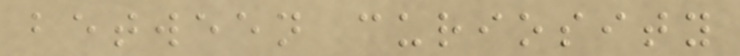between curiosity
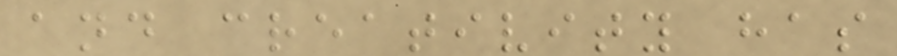and creativity has
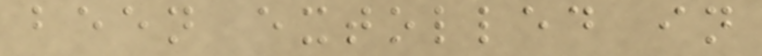been extolled in
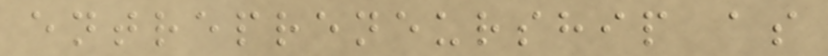entrepreneurship as
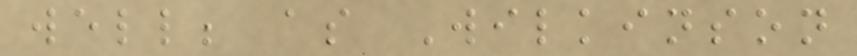well; as Wilkinson
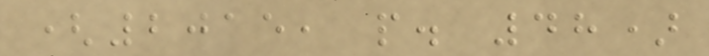(2015, p. 48)
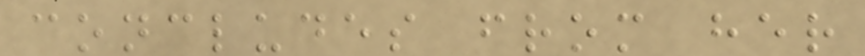concludes from her
